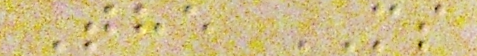The MS
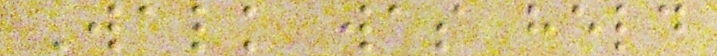Walk was held
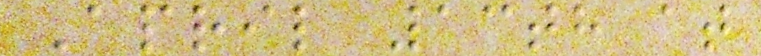April 13th at
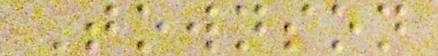Townson
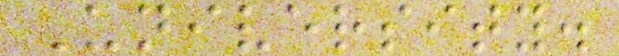University.
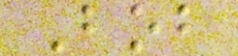Bob
